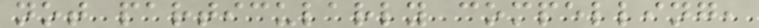not particularly compelling,
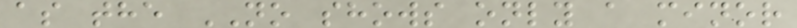as the NO shows only a minor
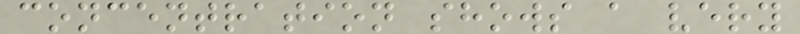concentration shows a very
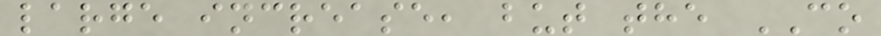large increase, but the CO
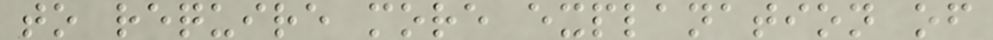to require more explanation of
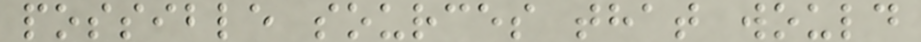possible sources that would
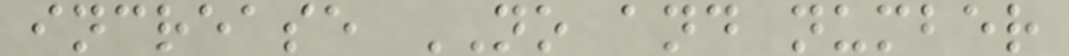increase NO and number
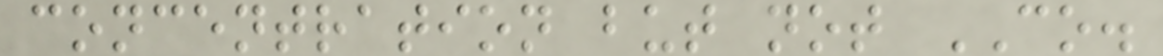concentration but not CO.
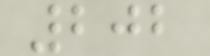202
